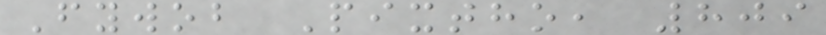Fywob Pixtho, 809
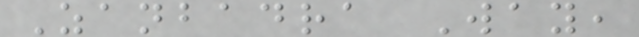Zanbadra Way,
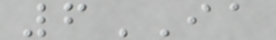6IA
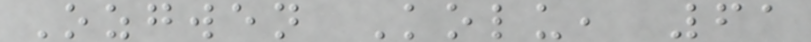Ozgwen Kolu, 61
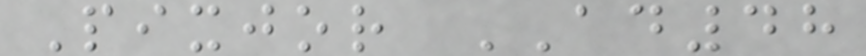Pixjor AD48
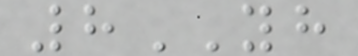8YH
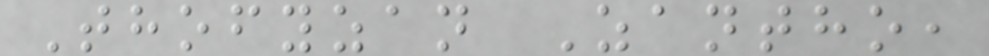Thofyzan Zantho,
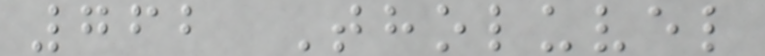762 Tholuvel
